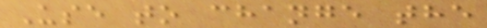Use to change the
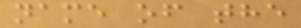name of the
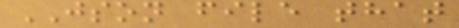JSON file that
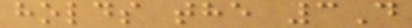holds the 3D
